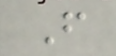F
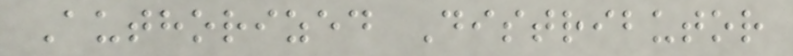Authorized Distributor
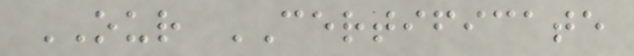OUR CERTIFICATE
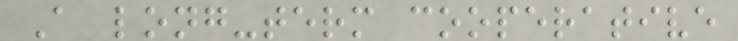A long-term cooperative
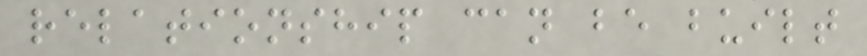relationship can be built
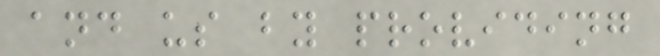and us by providing
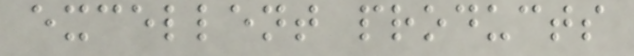excellent products
